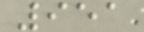951
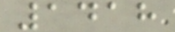1418
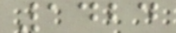1424
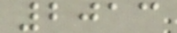2013
